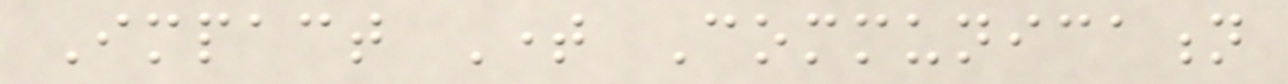Impact Time Communication
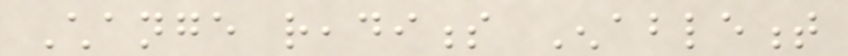Change readiness Enablement
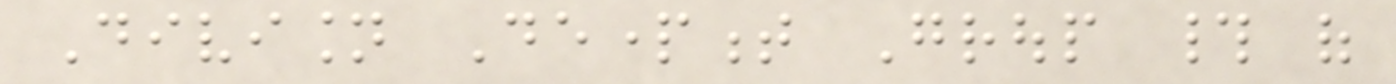Division Department Group # of
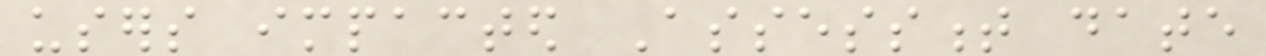users impacted Assessment date
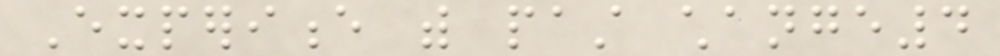Experience with past change4
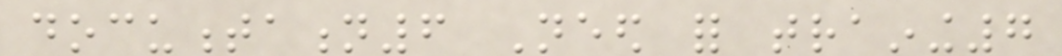documentation6 Need for training7
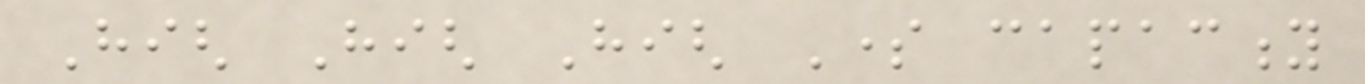High High High Some capacity
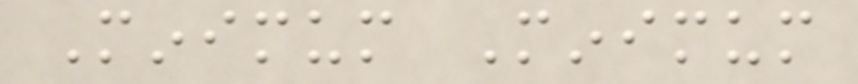Minimum Minimum
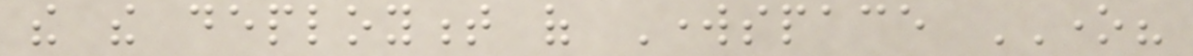the the deployment of Workspace ONE?
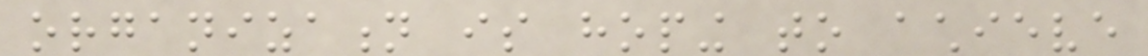organization is hoping to achieve
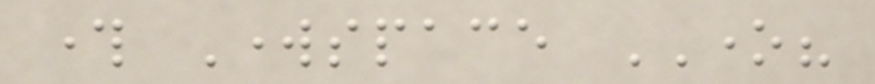through Workspace ONE?
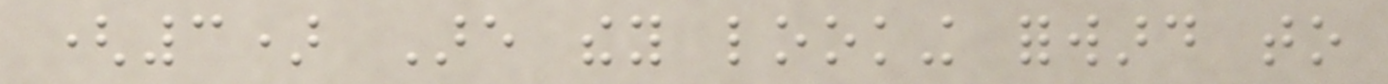(3) Are they looking forward to
